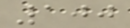100
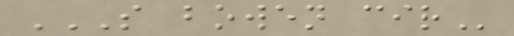S BOWEN CIR
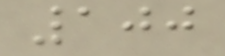100
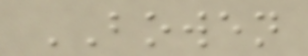BOWEN
